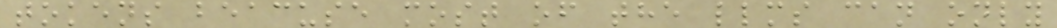tokens beacuse most of the llms can only
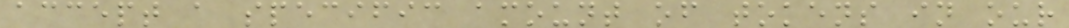accept a specific amount of tokens in our
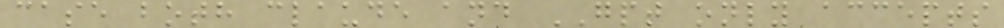case both claude and GPT only accepts
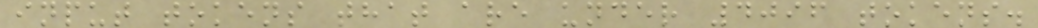input tokens that are under 4096 tokens.
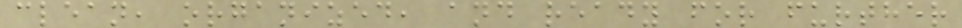clean, organized, and ready for further
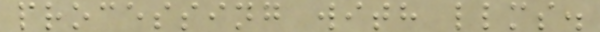processing with llms.
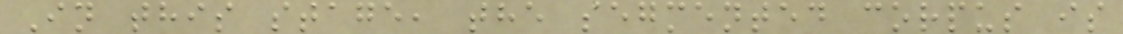In this stage, the segmented corpus is
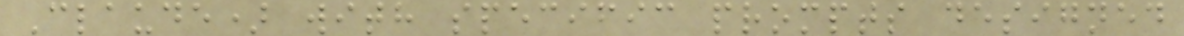Claude) with specific prompts designed
